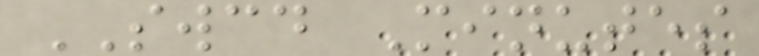SWCD Minutes
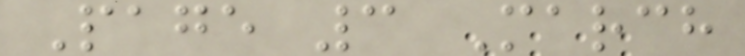Page 3 March
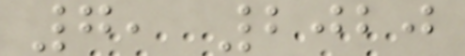7, 2020
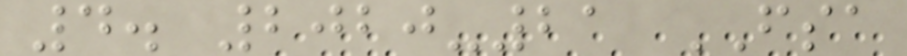4. 2020-21 FSA
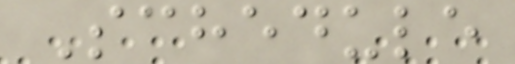Schedule
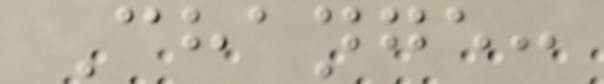Change:
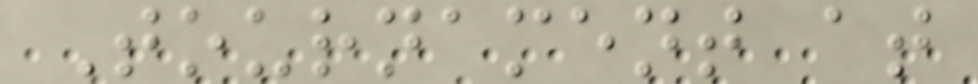Tournament at
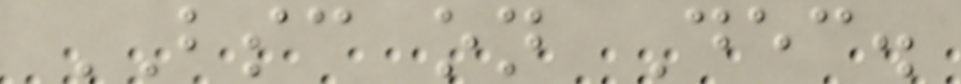BSC on Dec.
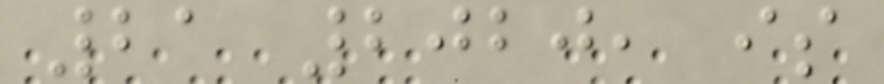21 2020, is
